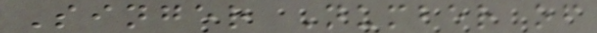Singer Number of
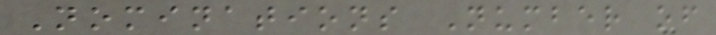Nominations Number of
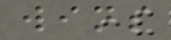wins
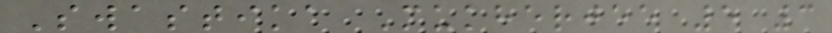Swastika Mukherjee 5 3
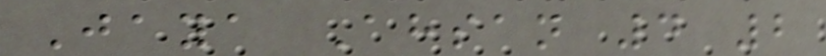Jaya Ahsan 4 2
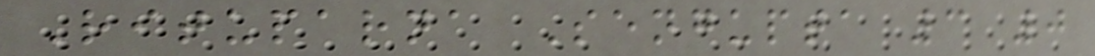Rituparna Sengupta 3 0
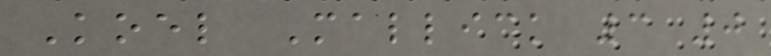Koel Mallick 3 0
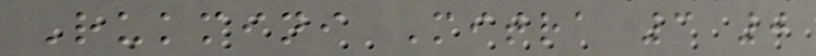Rukmini Mitra 3 0
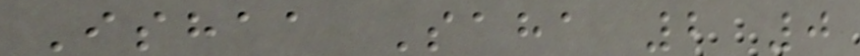Ishaa Saha 2 0
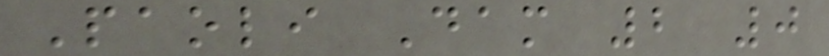Paoli Dam 2 0
